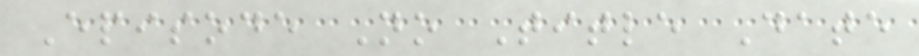Episode No Title Date
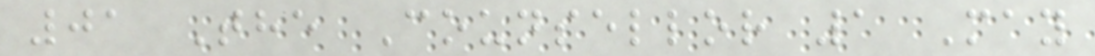01 The Counsellor 1 May
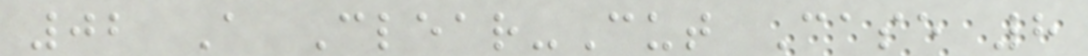02 A Clear-Cut Case 8
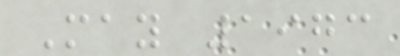May 1973
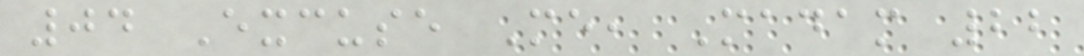04 Excuse Me, Madam 22
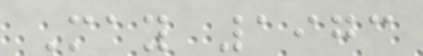May 1973
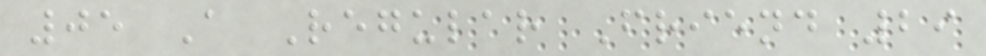05 A Regular Friend 29
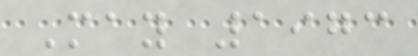May 1973
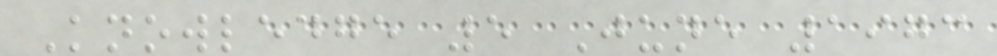Knowledge 5 June 1973
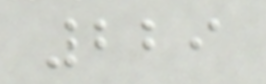229
